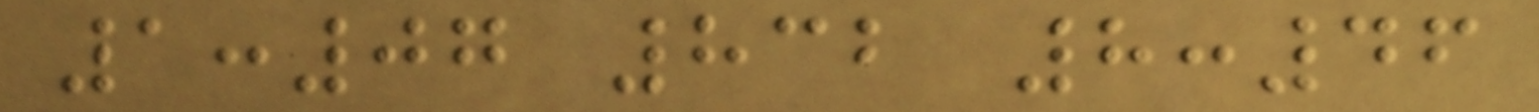1:07 832 8:46
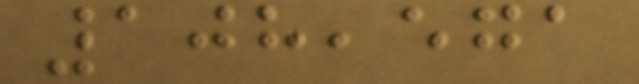108,571
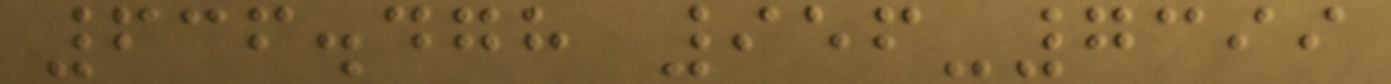636.478 956-7399
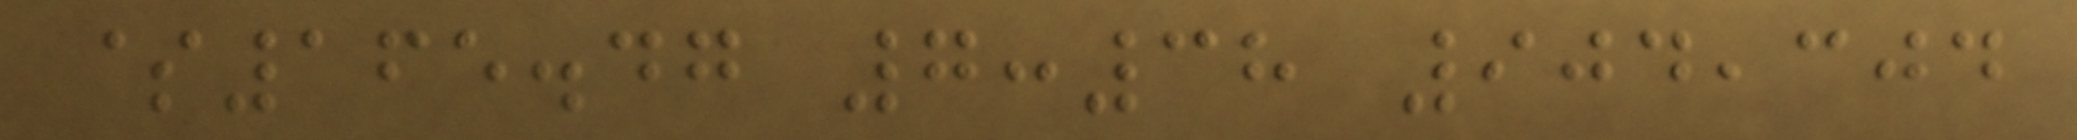$165.47 7:38 904,304
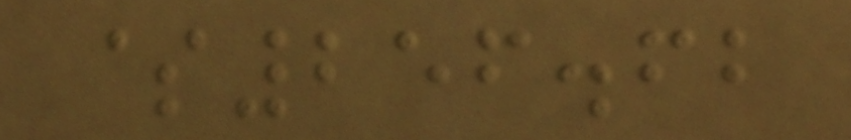$256.62
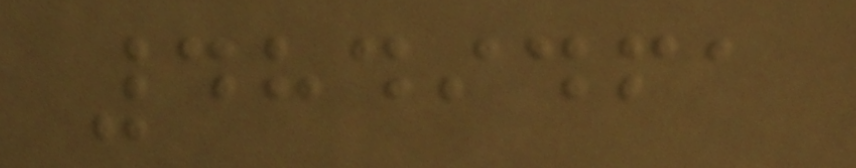4849461
